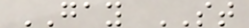GAY ST
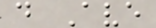d Ave
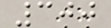300
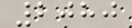2080
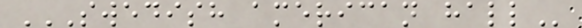SWEDISH AMERICAN HALL
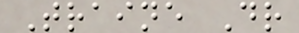Traine Dr
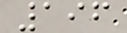196
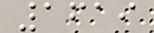1619
